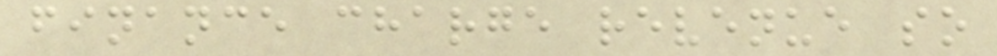finance charge revenue so
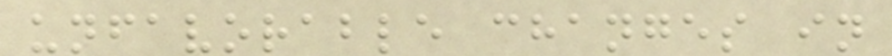unfavorable changes in
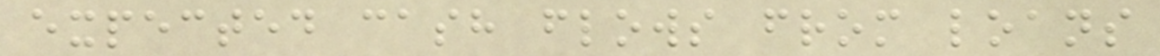expected cash flows from loans
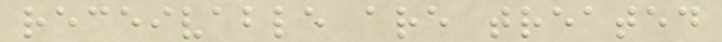receivable are treated
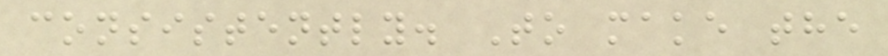consistently. To make the
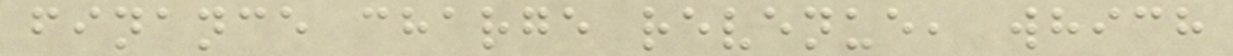finance charge revenue, which
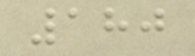180
